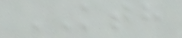KTH
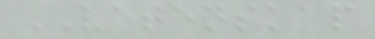VETENSKAP
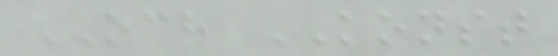OCH KONST
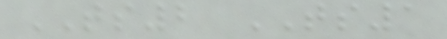TS2 TS1
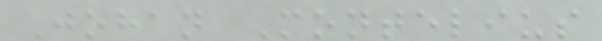Johan Montelius
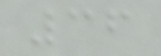36
